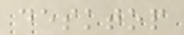desktop
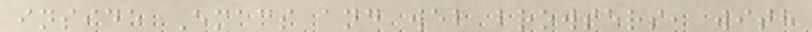inside Emacs and web browsers, with
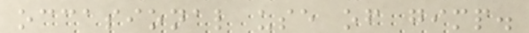occasional use of gimp.
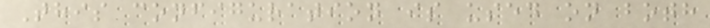This configuration is used on both
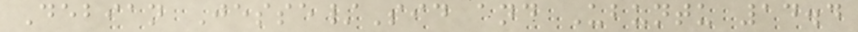Debian Jesse/Sid and Ubuntu 14.4
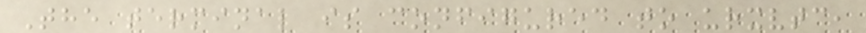The terminal is configured to urxvtc,
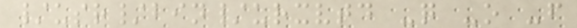/usr/bin/urxvtd -q -o -f
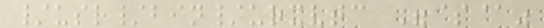/usr/bin/urxvtc "$@"
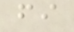fi
